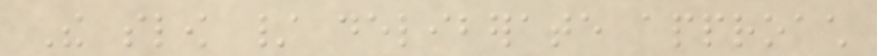The slow / deliberate approach
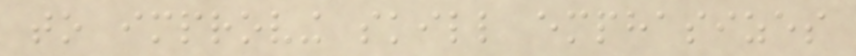to improving skill emphasizes
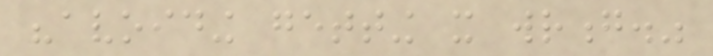"avoiding getting it wrong."
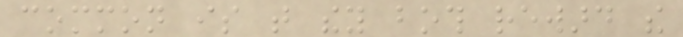common is that they both reward the
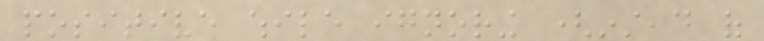positive while ignoring (instead of
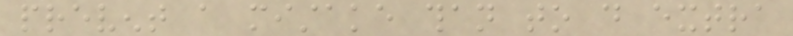prevent a mistake than to do extra
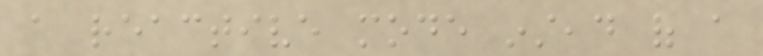a reactive mode instead of a
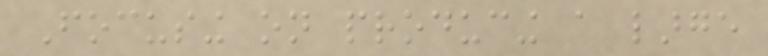Focusing on producing a large
